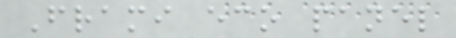Frami eco panel
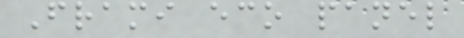Frami eco panel
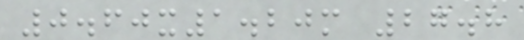0.60x1.20m 27.8
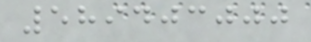589403000
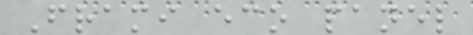Frami eco panel
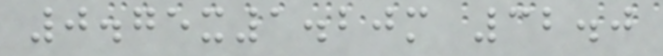0.75x1.20m 32.0
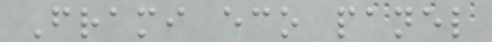Frami eco panel
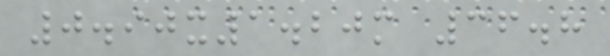0.90x1.20m 36.8
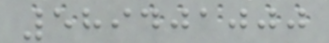589401000
